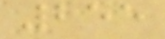255
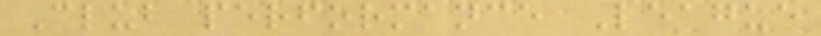Club performance League
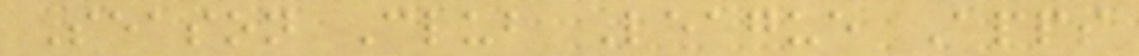Season Club League Apps
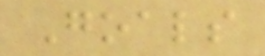Goals
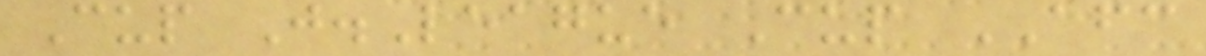Cup J.League Cup AFC
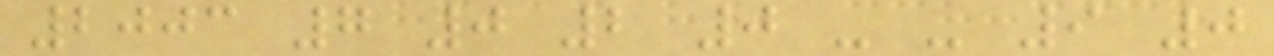2003 7 0 2 0 - - 9 0
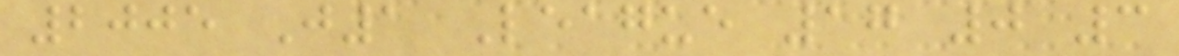2005 J1 League 17 0 3
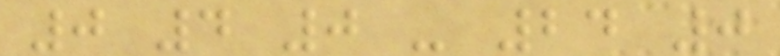0 4 0 - 24 0
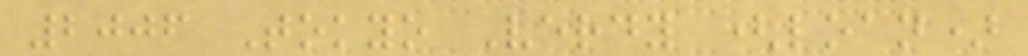2006 Tokyo Verdy (loan)
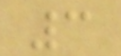3
